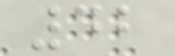42
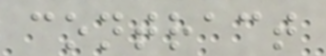contract
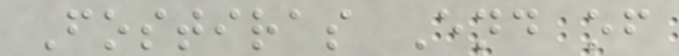Fostiras End of
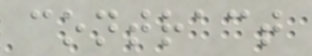contract
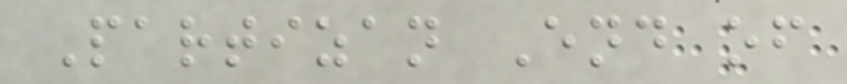Partizan End of
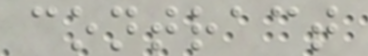contract
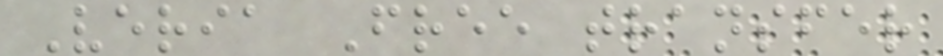Veria Free transfer
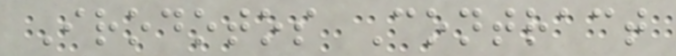Irodotos Contract
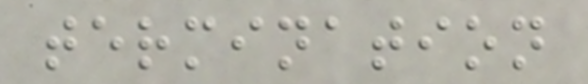termination
